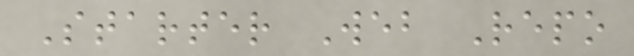Starter Web Repo
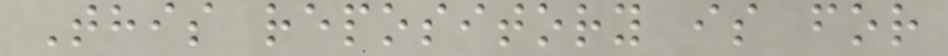This repository is for
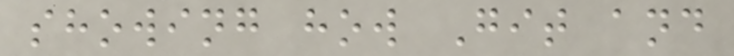showing how Git and
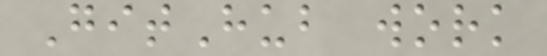GitHub work
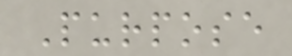Purpose
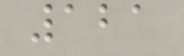121
